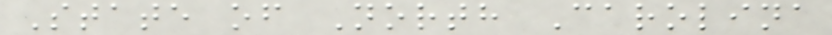State of North Carolina
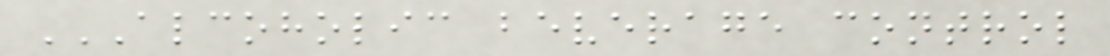ALCOHOLIC BEVERAGE CONTROL
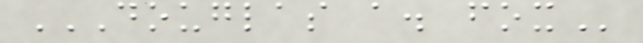DOUGLAS A. FOX
